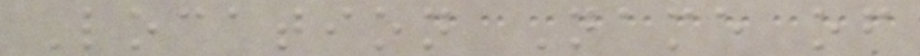Location Name of
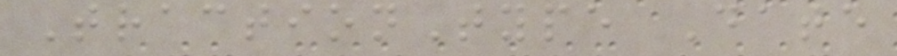TractionType Date
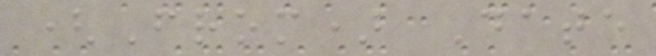(From) Date
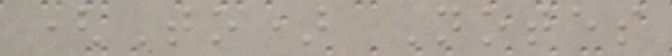(To) Notes
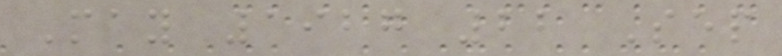May 1927 22 Sep
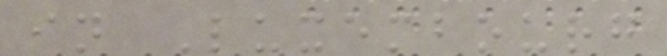in Luxembourg
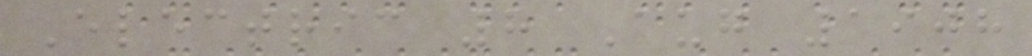Electric 8 Aug 1908
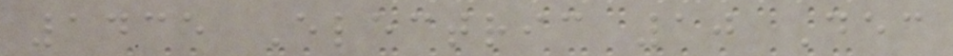1435 Electric 10 Dec
